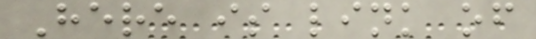Here is link of
